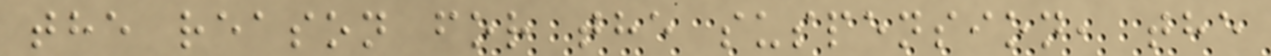the reason for the suspension, the
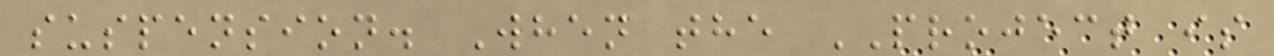suspension. When the PROJECT is
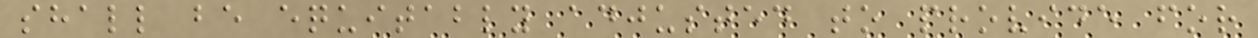shall be equitably adjusted to provide for
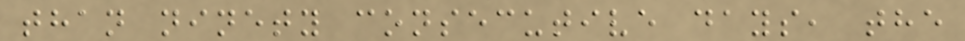than ninety consecutive days, the
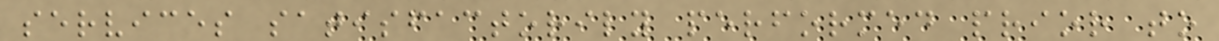services satisfactorily performed prior to
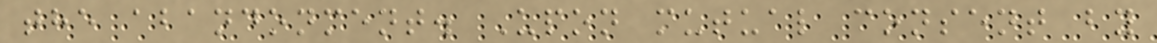the abandonment. Upon mutual consent by
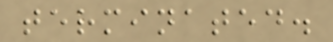terminated.
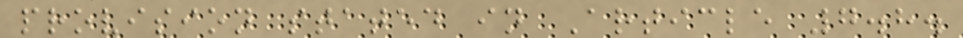provision stated in Article 7.8.
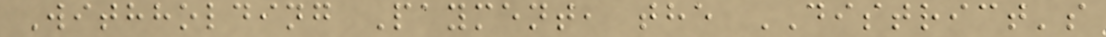Withholding Payment, the DISTRICT's
